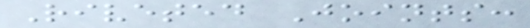Riveted Joints:
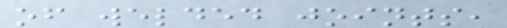of welded joints,
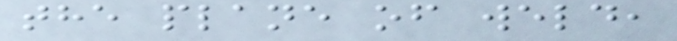the plane of weld,
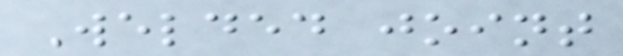Welded joint
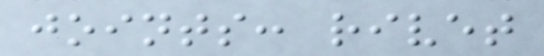joints: rivet
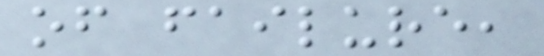of failure,
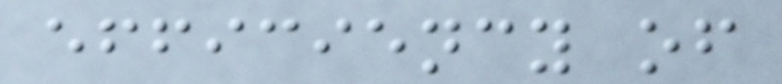efficiency of
